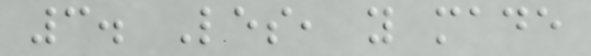3. Les, you made
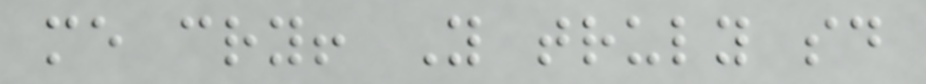me cry! You truly said
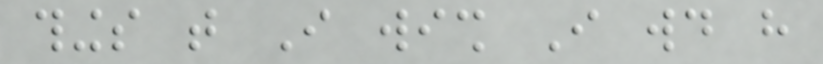things that I wish I would have
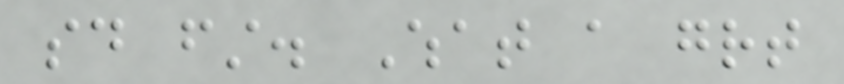said first. What a great
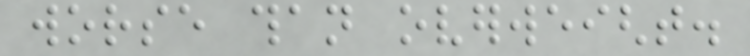worse than overweight.
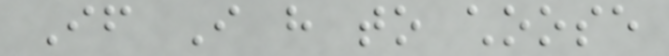If I have to choose
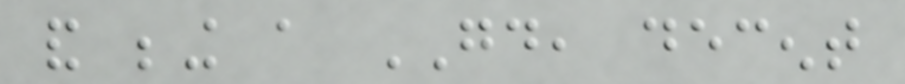and being a GOOD, decent
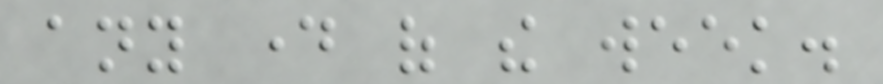any day of the week.
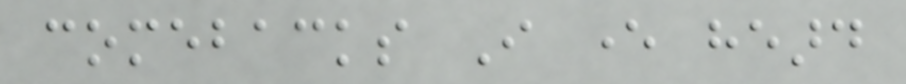comebacks I ever heard
